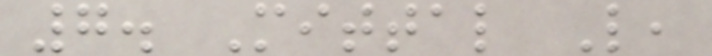7. Mittal L,
